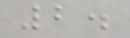2.
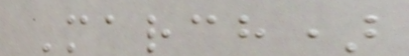March)
